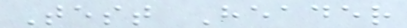Test Header
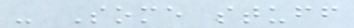- Some stuff
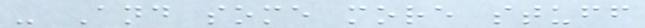- And some more stuff
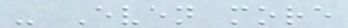- Even more
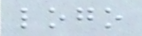logo
